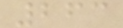263
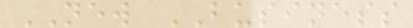NEW BUSINESS
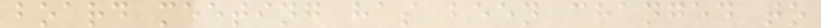board meeting has been changed to
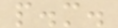p.m.
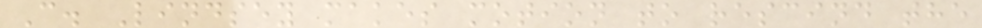C. Lindsey makes motion to rescind the
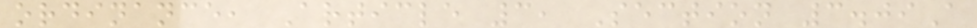ordinance, Article 3, Section 3.09A
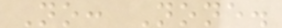No: None.
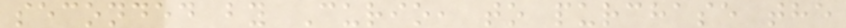seconded by Curio, to purchase the
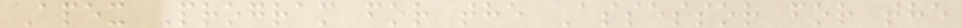Apex Program for the Assessor for the
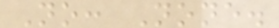No: None.
